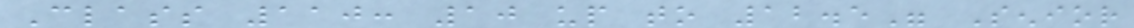Class 110: 10 up to 12.5" Senior
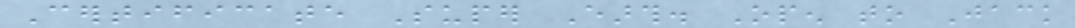Certificate Super Earth. Open to Jack
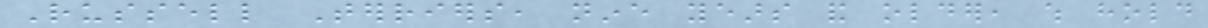Russell Terriers, nine years and older, which hold
